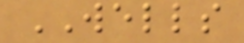WELLS
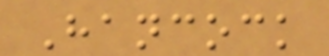Hancock
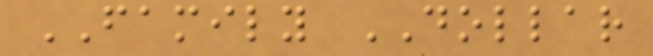FAMILY DOLLAR
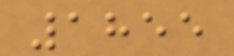1855
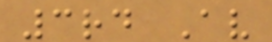3rd Av
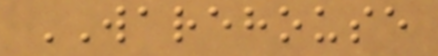WAREHOUSE
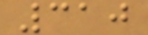310
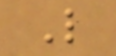L
